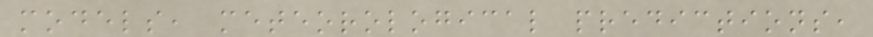models, meteorological predictions,
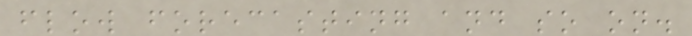flow forecasting and so on.
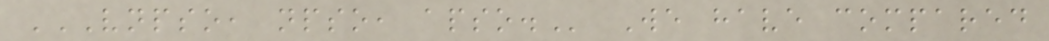VNPSO, NPSO, APSO. We have compared
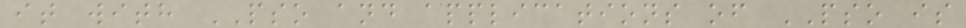it with PSO and applications of PSO is
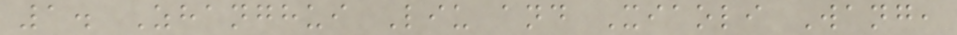1. Zhanghui Liu and Xiaoli Wang,
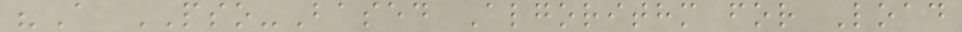"A PSO-Based Algorithm for Load
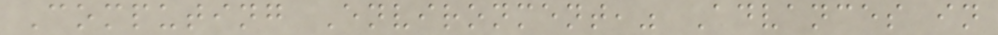Computing Environment," Advances in
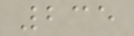235
